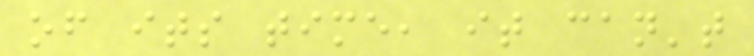of its time, it can't
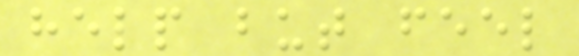help but feel
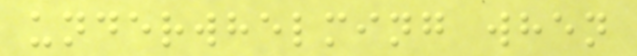underwhelming when
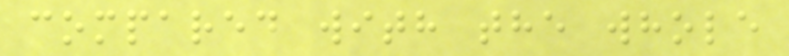compared with the whole
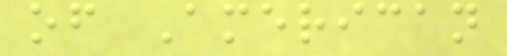of American
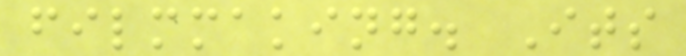filmmaking. Its
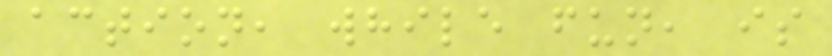action, while fun, is
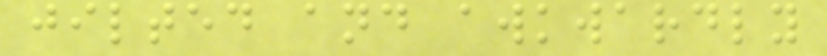jilted and awkwardly
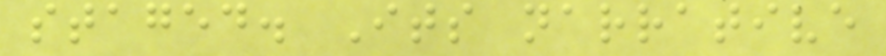staged. Its narrative
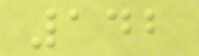142
